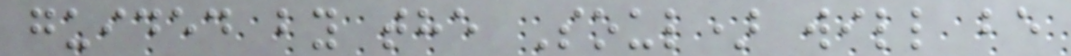guided by the Soul) will be
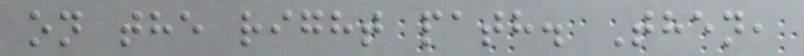on the right path. Then,
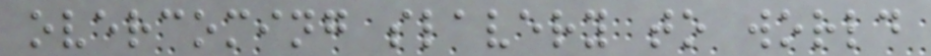overcoming slavery to world
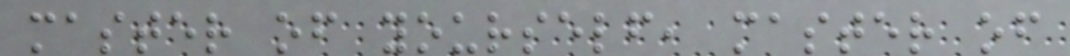master of yourself, master of
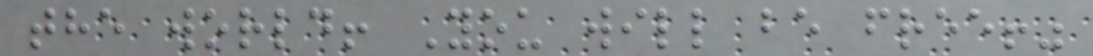the world! You will be free!"
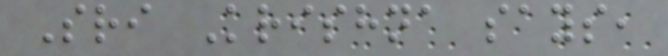Sri Krishna says,
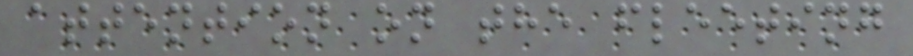attention on the fleeting
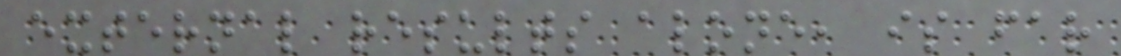external results alone, is far
